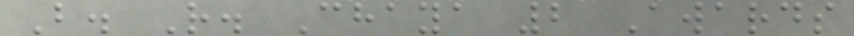B. R. Chaya 2 Awards
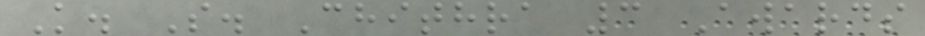K. S. Chithra 3 Awards
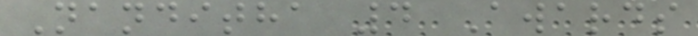Nanditha 4 Awards
